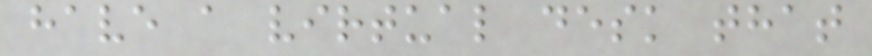have a virtual desk that
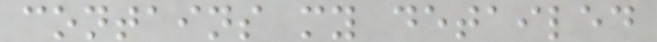contains my detailed
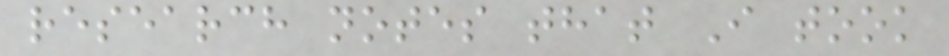research notes that I took
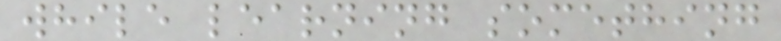while learning something
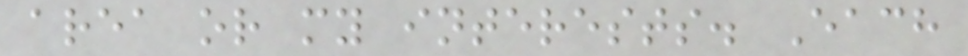area or my interests. Each
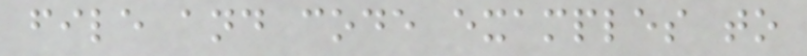file and code examples to
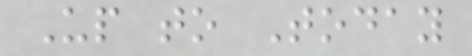Up to Today
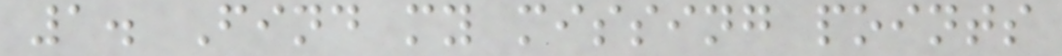1. Find my missing points
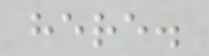here.
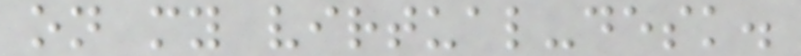on my virtual-desk.
